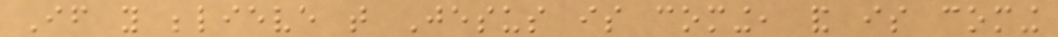If you believe that Jesus is coming, and is coming
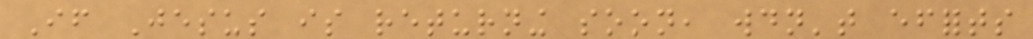If Jesus is returning soon, wouldn't efforts
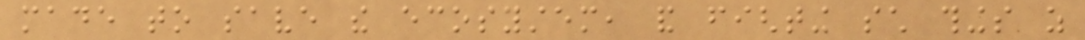made to save the ecosystem, and fighting such things as
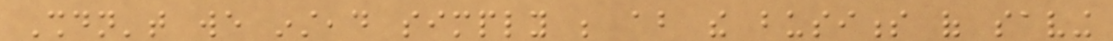Shouldn't we instead simply be about the business of saving
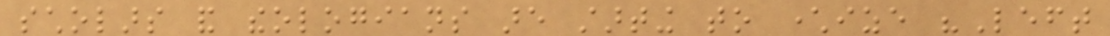scholars and theologians are starting to characterize "Left
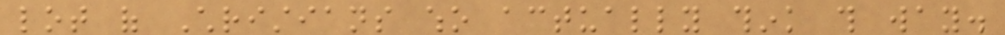lot of Christians who actually think this way.
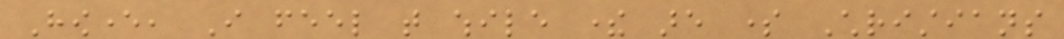However, I feel that while there are some Christians
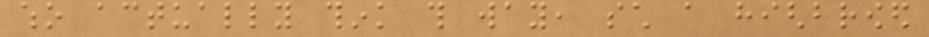who actually think this way, such a highbrowed
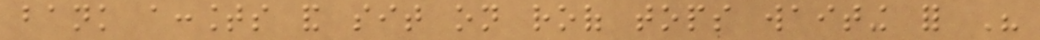bank accounts and sit on roof tops waiting for His
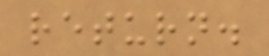return.
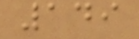149
